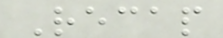Recap
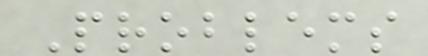Problems
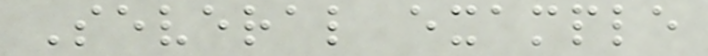Several example
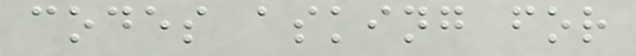codes asking for
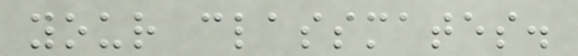your classmates.
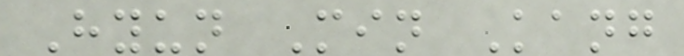Hyun Min Kang
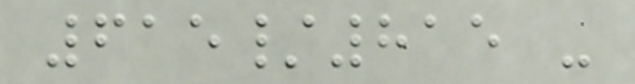615/815 -
